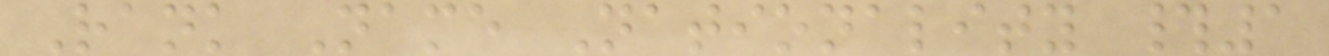Rank Name Nationality #1
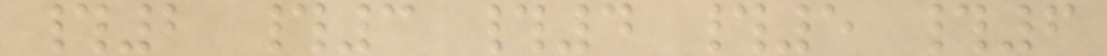#2 #3 #4 #5 #6
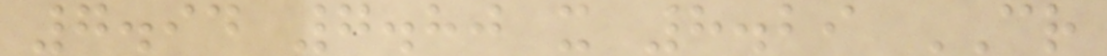7.94 7.80 x 8.29 CR
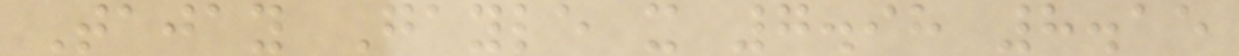Tajay Gayle x 7.98 8.15
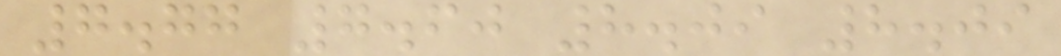7.77 7.60 8.09 8.09
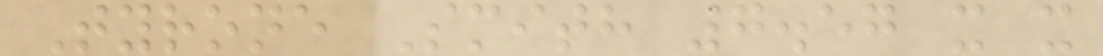Tyrone Smith 7.57 x x
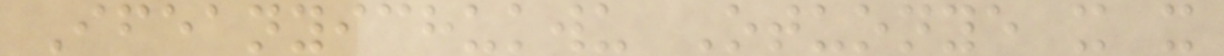Ifeanyichukwu Otuonye x x
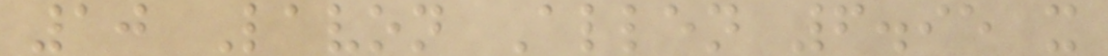10 Lavon Allen 6.95 x
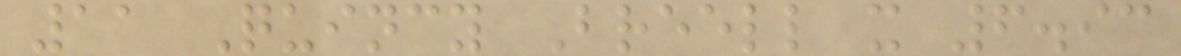11 Quincy Breell x 6.93
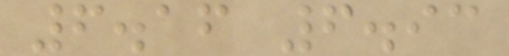6.16 6.93
